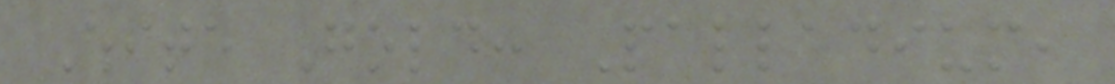White Gold: Palladium,
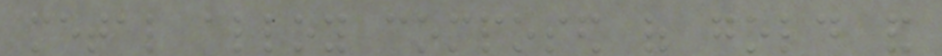metal alloy composed of gold and
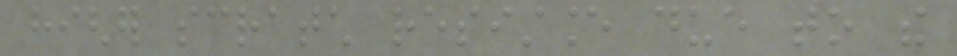higher scratch resistance due to the
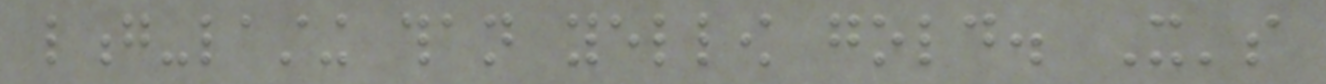long-lasting than yellow gold. It's
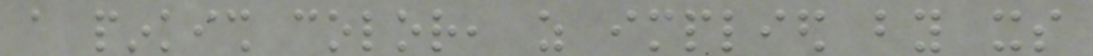a pinkish color, as implied by its
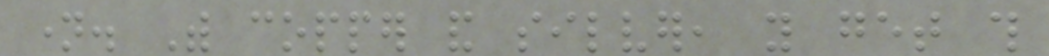name. With copper and silver, you get this
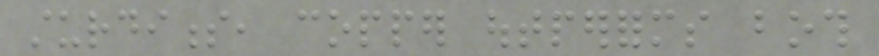sturdiness, copper outperforms both
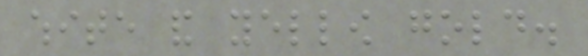white and yellow gold.
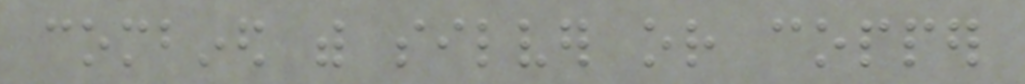combined with silver or copper
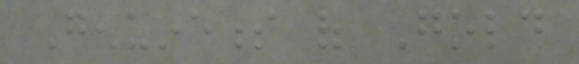Genuineness of Gold
